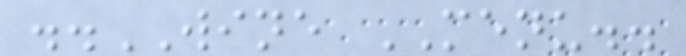..WINE MENU..
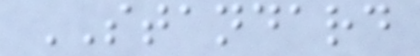STANDARD
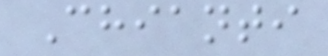Chianti
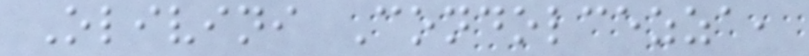Olivini Condolcezza,
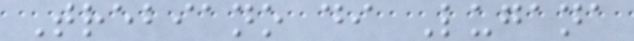Trebiano di Lugana
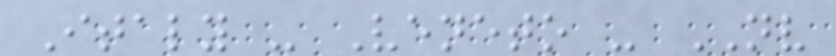Italy - Veneto - NV
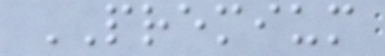PREMIUM
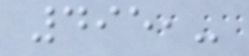495,-
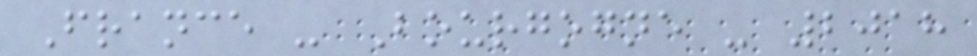France - Bourgogne - 2018
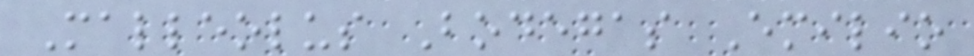Malleolus Bodegas Emilio
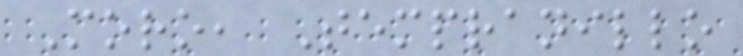Moro, Tempranillo
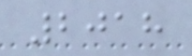2018
